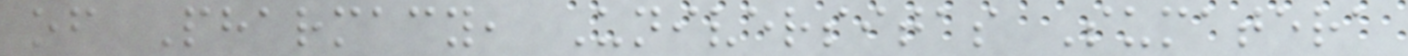of Pharmacy, Universitas Sumatera
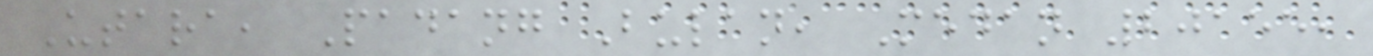Utara, Padang Bulan, Medan 20155,
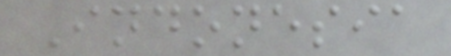Indonesia
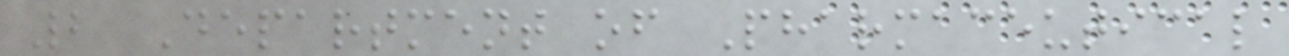2 Department of Pharmaceutical
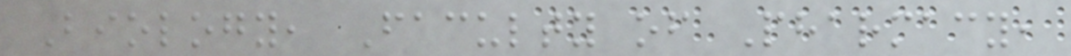Biology, Faculty of Pharmacy,
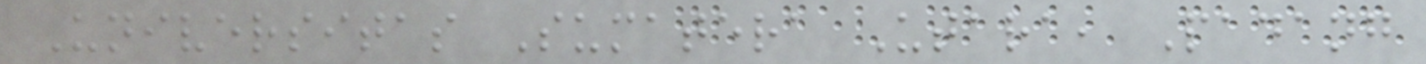Universitas Sumatera Utara, Padang
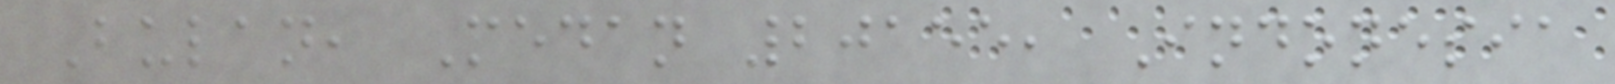Bulan, Medan 20155, Indonesia
